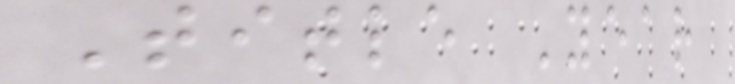Title Year
